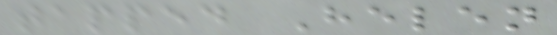tapped Helen
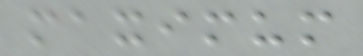maximum
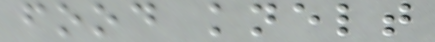food knelt
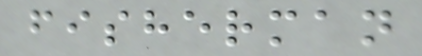fisherman
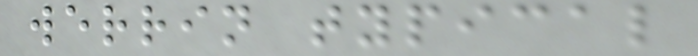werrin typical
